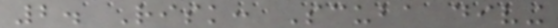2. Risk: Scuba diving
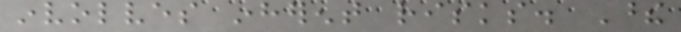involves inherent risks. These
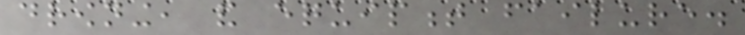drowning, and equipment failure.
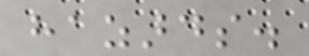hazards.
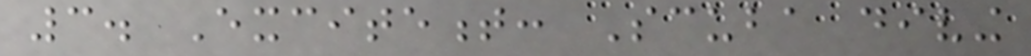3. Excitement: Scuba diving
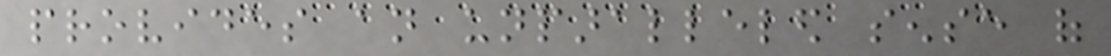provides an unparalleled sense of
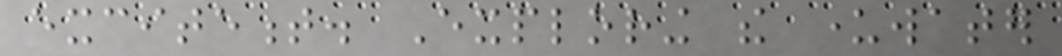excitement. Exploring the underwater
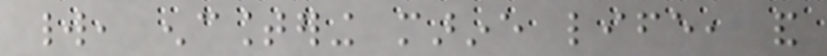world, encountering marine life, and
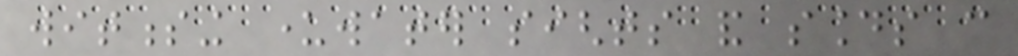witnessing underwater sights and sounds can
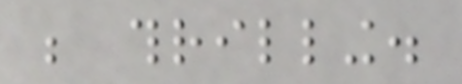be thrilling.
